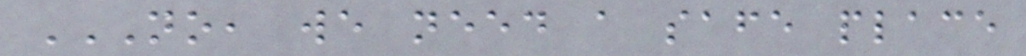NO, WE NEED A SAFE PLACE
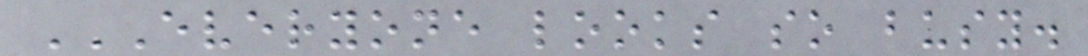EVERYONE LOOKS SO BUSY.
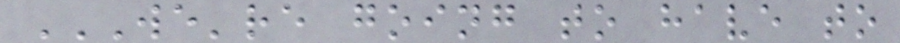WE'RE GOING TO HAVE TO
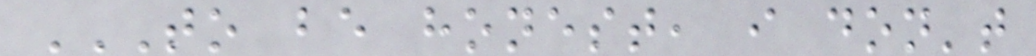TO BE HONEST, I DON'T
